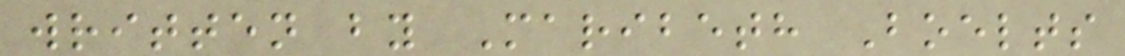written by Maribeth Boelts
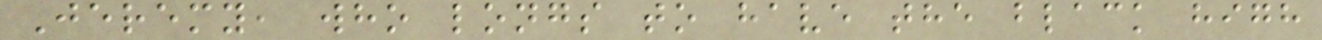Jeremy, who longs to have the black high
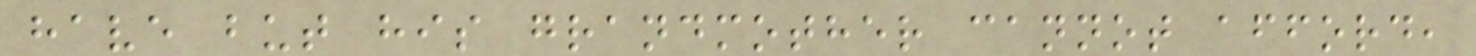have but his grandmother cannot afford,
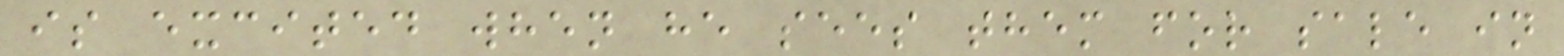is excited when he sees them for sale in
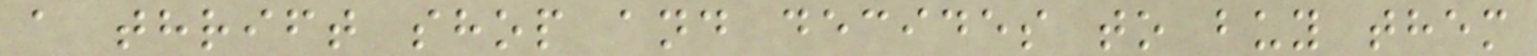a thrift shop and decides to buy them
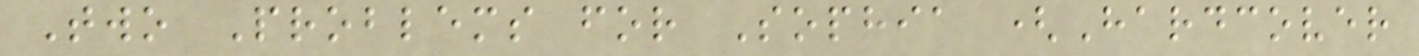Two Problems for Sophia (Hardcover
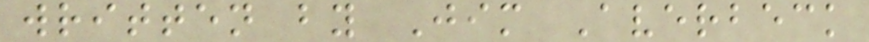written by Jim Averbeck
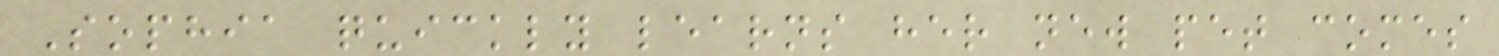Sophia quickly learns her new pet comes
